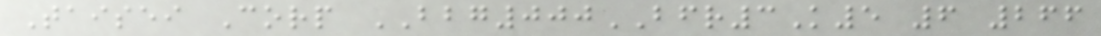Taisei Corp BBG000BFR3K5 6 266
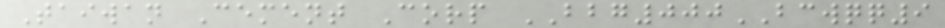Taiwan Cement Corp BBG000BCWQQ9
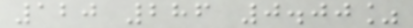120 286 0.00%
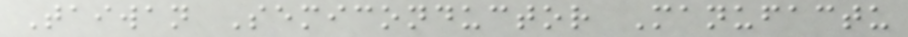Taiwan Semiconductor Manufactu
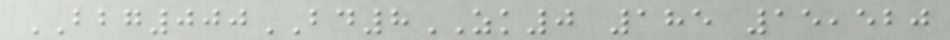BBG000BD8ZK0 185 15,520
